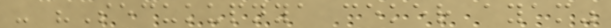- "Secukupnya ceker ayam"
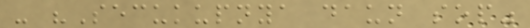- "Secukupnya daun sop"
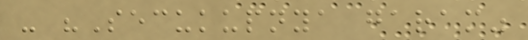- "Secukupnya garam"
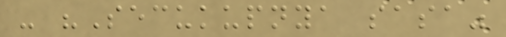- "Secukupnya sasa"
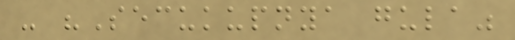- "Secukupnya gula"
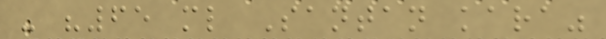- "65 ml Santan kara"
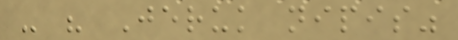- " Jeruk nipis"
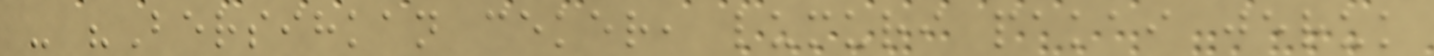- "Bersihkan ceker, lumuri pakai jeruk
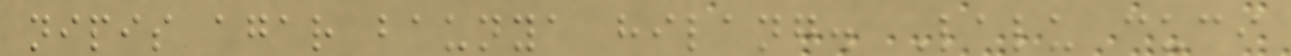nipis agar baunya hilang. Lalu cuci
